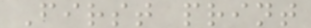First print
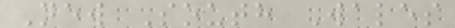New South Wales
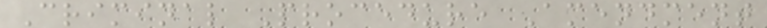Criminal Procedure Amendment
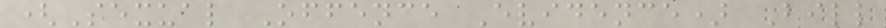(Sexual Offence Evidence) Bill
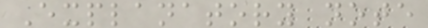Explanatory note
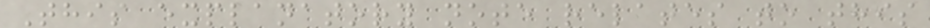This explanatory note relates to this
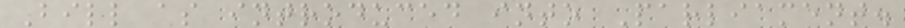Bill as introduced into Parliament.
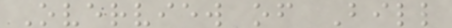Overview of Bill
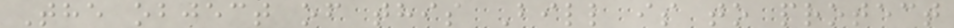The object of this Bill is to protect
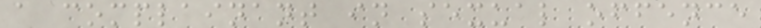a complainant in sexual offence
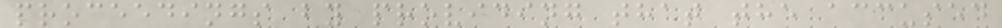proceedings by providing that the accused
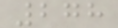278
